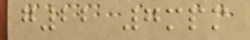g22 7mpm
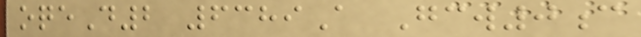oqeD2 6389A Gcw0c
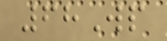68Wp
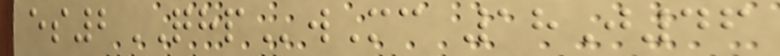es2QHPwMc 18J46
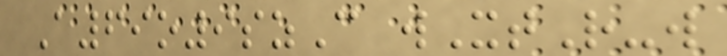A69o9szC wXtR-w
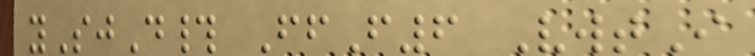ySjD# FfF6 VwtI
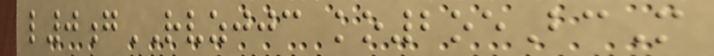l0gRVZJJC ko2oeBcM
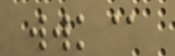wwk@
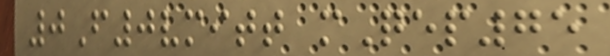0F0vmitt mQep75
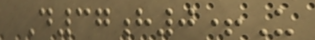D37h0+U
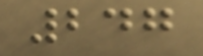247
